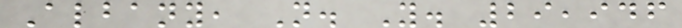Albany, N. Y. 29,946
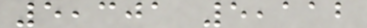5,301 5,112
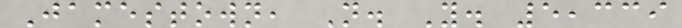Jamestown, N. Y. 5,339
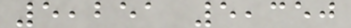5,251 5,350
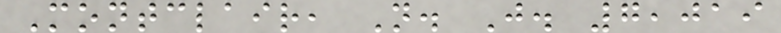Montclair, N. J. 7,019
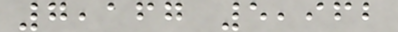7,167 5,962
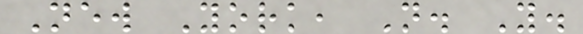New York, N. Y.
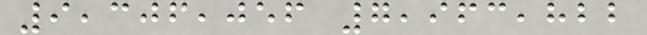9,306,056 7,963,822
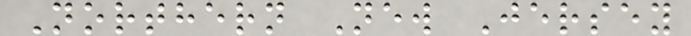Northern New Jersey
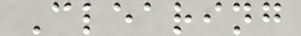Clearing
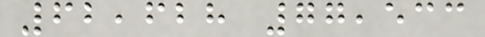62,628 77,533
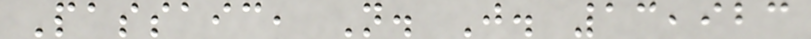Passaic, N. J. 13,923
